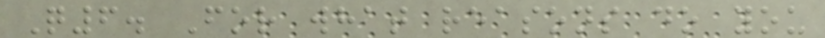Q6. For what reasons do you
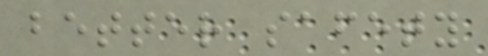better safety
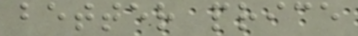better price
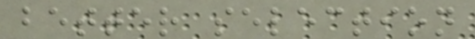better selection
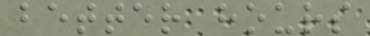better hours
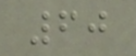60
